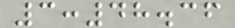3:48.36
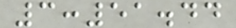3:51.44
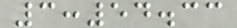3:54.33
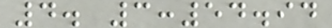4. 3:54.94
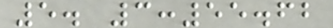5. 3:55.62
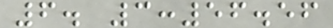6. 3:56.56
